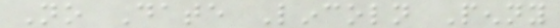No Date Lincoln Penny
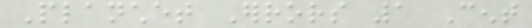Planchet Errors 1 Cent
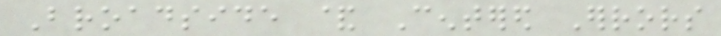Broadside & Centered Errors
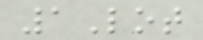1Lot
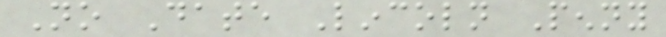No Date Lincoln Penny
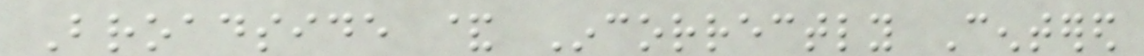Broadside & Incorrectly Centered
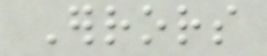Errors
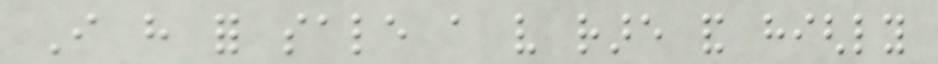I have for sale a very rare and highly
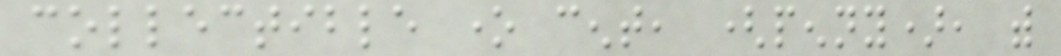collectible one cent, (penny), with
